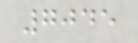7045
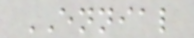ENNIAL
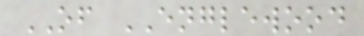OF ENGLEWOOD
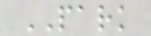PARK
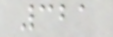321
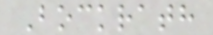Bockrath
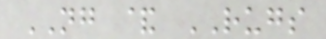NG & RUGS
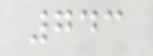743
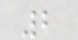2
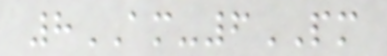8AM-6PM
